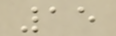15
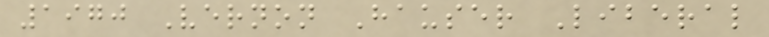1970 Vernon Hauser Liberal
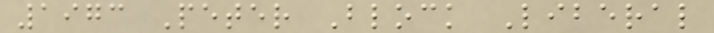1973 Peter Block Liberal
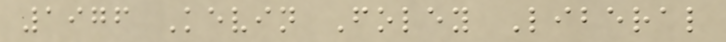1976 Kevin Foley Liberal
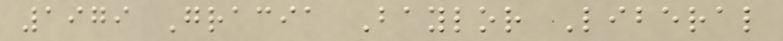1979 Gracia Baylor Liberal
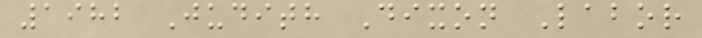1982 Judith Dixon Labor
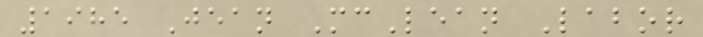1985 Jean McLean Labor
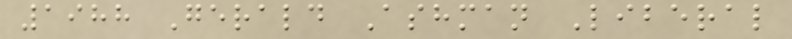1988 Gerald Ashman Liberal
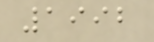1992
